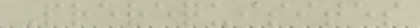Prerequisites
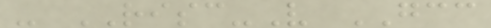- RISC-V GCC
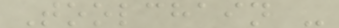Toolchain -
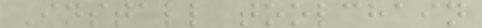Install toolchain
